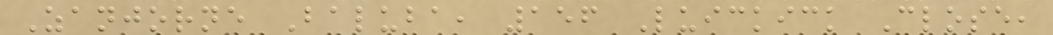Zanjorne Baluba, 156 Luickick Close,
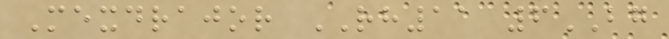Mexdrajor RH11 6BG
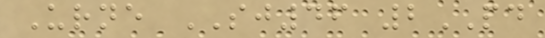Urne SJ46 2PD
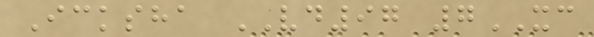Icksha VD97 7XC
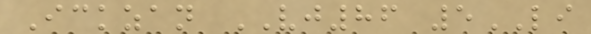Ickzan VJ86 5LI
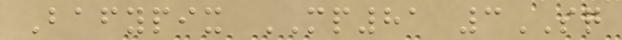Bafypix MP81 3SQ
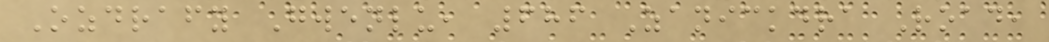Ozdrafy Gwenlu, 686 Zanickdra Road,
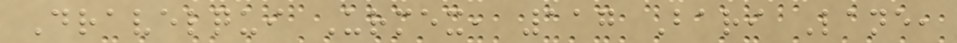Dravelqui Urmex, 117 Bari Lane,
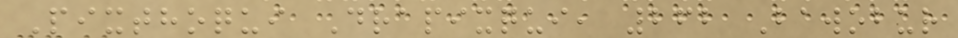Pixthoqui Drapixqui, 262 Bawobur
